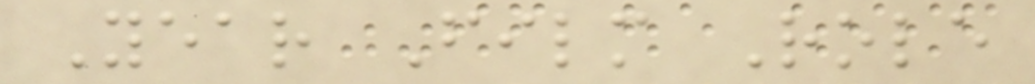Year Film Role
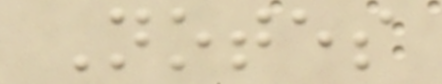Notes
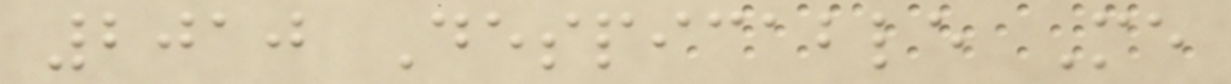2010 Despicable Me
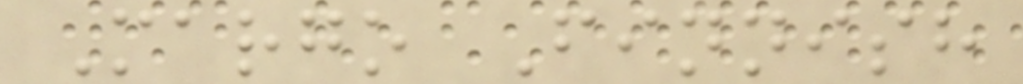Margo Finnish
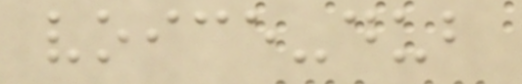voice-dub
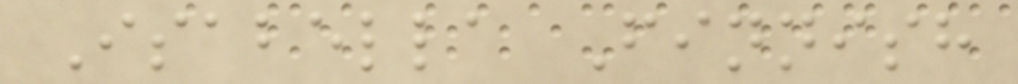Isabella Finnish
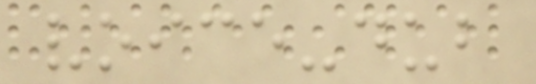voice-dub
